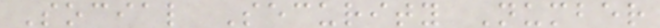Social Security Number
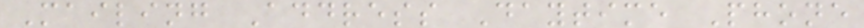Mailing Address Daytime Phone
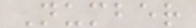Number
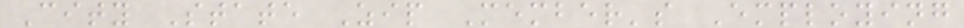City State Zip Member's Employing
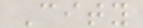City
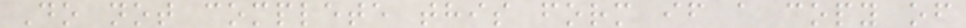Do not complete this form if a copy of
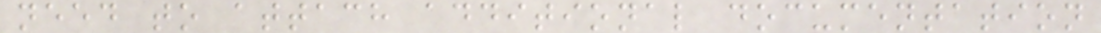need to attach additional documentation
